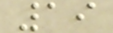19
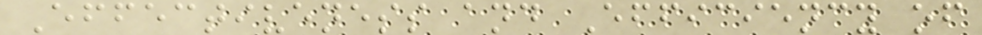Effectiveness and Efficiency of
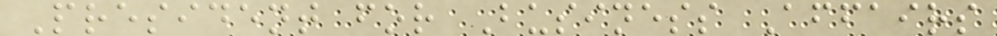President for Business Affairs
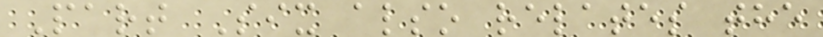Part Six also relates the
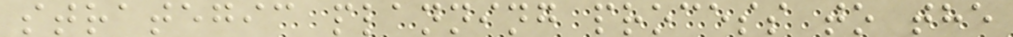strategic planning process to the
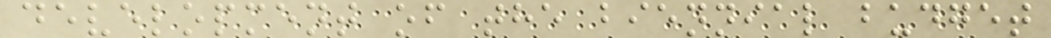development of the biennial budget
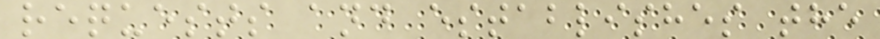requests and establishes the
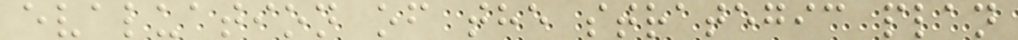evaluation of the strategic plan
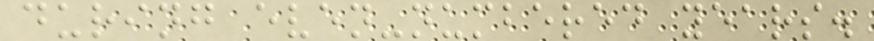during even-numbered years.
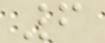6
